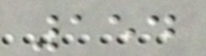154
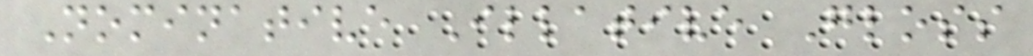Nominative Illative Gloss
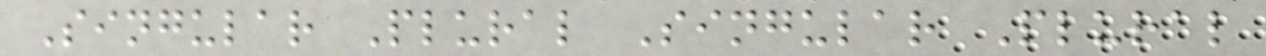Singular Plural Singular Plural
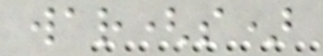war(s)
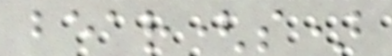bear(s)
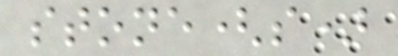stone(s)
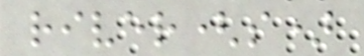river(s)
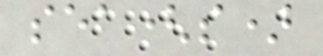sea(s)
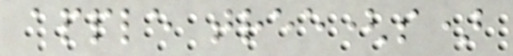apple tree(s)
